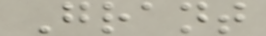Grant
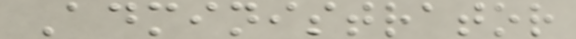Administrator
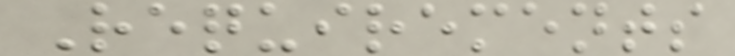Requirements
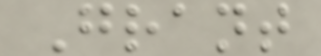Grant
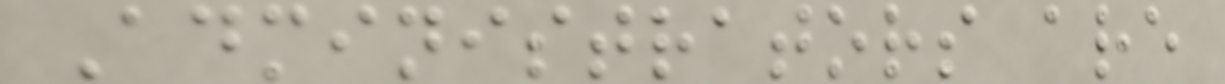Administrators are
